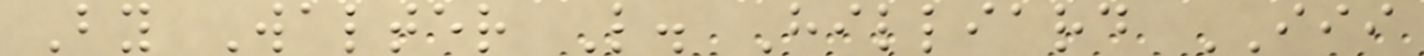By Walter L. Hilliard III
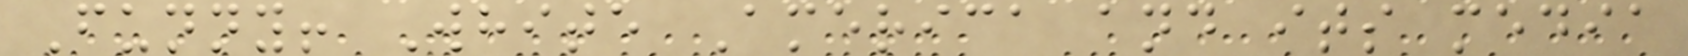Funny! White America and its media
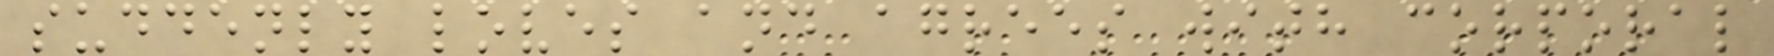suddenly loves and agrees with corporal
